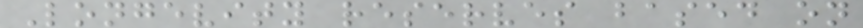Longevity reserves based on
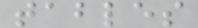tables
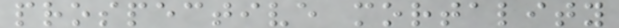prospective mortality
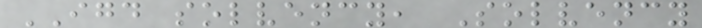IGD solvency, Solvency
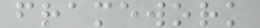framework
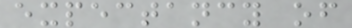expectancy of
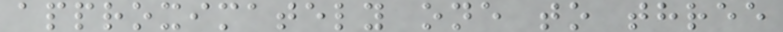approximately one to three
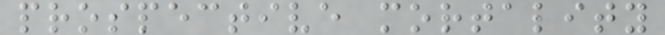prospective mortality
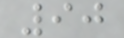90
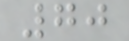70
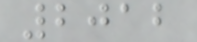2012
